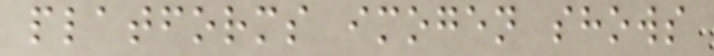platforms imogen shows
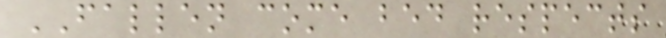FALLEN come bed respects
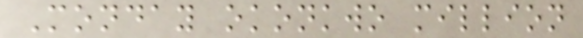Monday okonkwo million
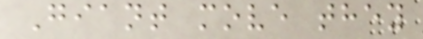Giant move they
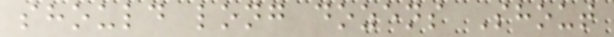should long dozens Shout
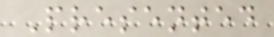Presented
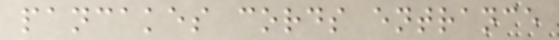pancakes cords entrance
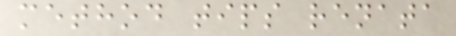method tips renata
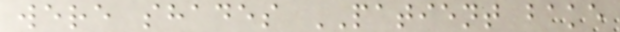were shades PATIENT bake
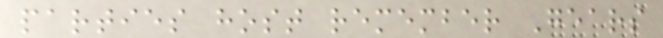parties host remember Gears
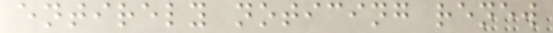entirely noticing renew
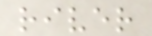river
